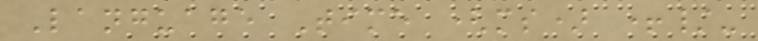Language Time (ms) +/-
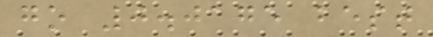go 0.0175 best
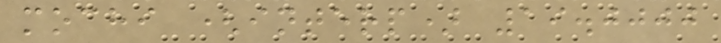mochi (interp) 19.0000
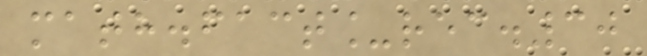math.fact_rec.30
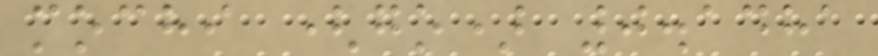mochi (go) 0.1481
